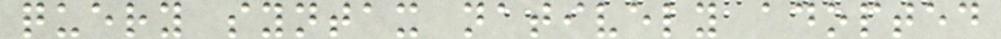query syntax natively adopted
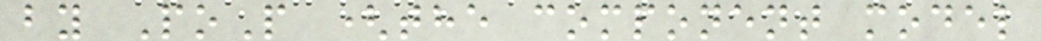by PoP (the component model
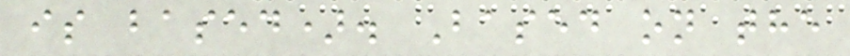is based). Based on the
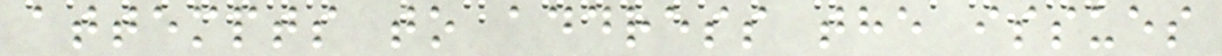attempts to address the issues
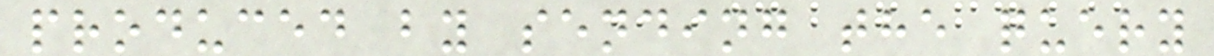produced by sending the query
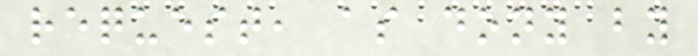request, as dony by
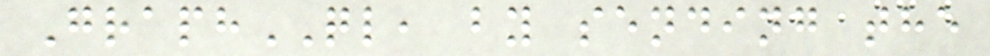GraphQL, by sending the
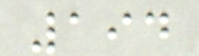194
